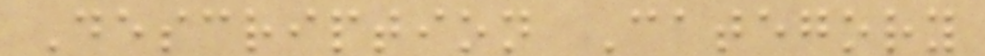Description Category
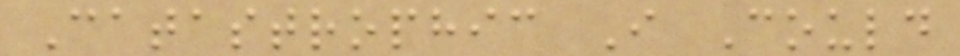Catastrophic I Could
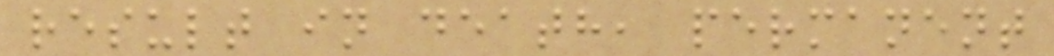result in death, permanent
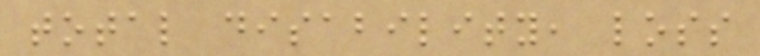total disability, loss
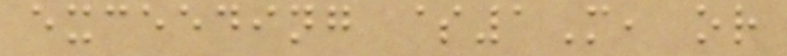exceeding $1M, or
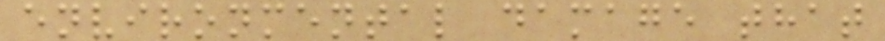environmental damage that
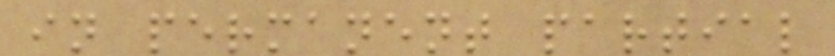in permanent partial
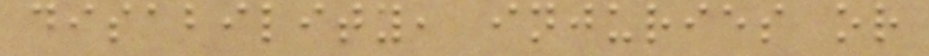disability, injuries or
